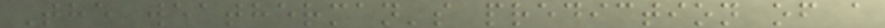The weatherman's prediction of a
